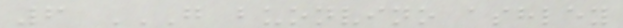6 G BUONVINO ASHLEY
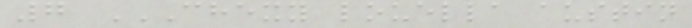7 CHEXY LOUELLA AUSTIN
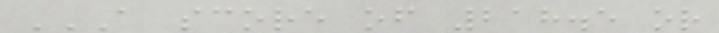A SCORE OF 218.5 OR
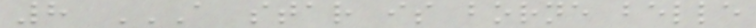8 A STAR IS BORNE BELLE
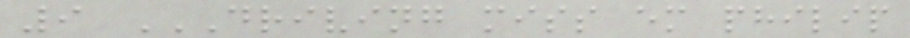9 DRIVING MISS EM PHILIP
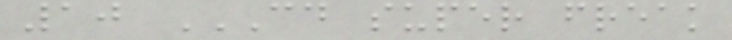10 CD SUPER FREAK
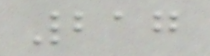217
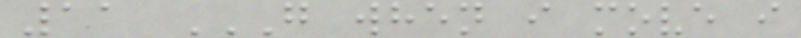11 G WHEN I MOVE I
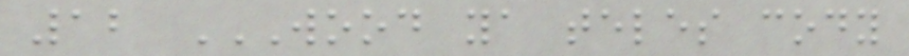12 WOOD YA TELES CODY
